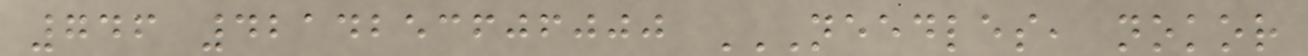746 4214253606000 NEEDLES, NOKOR
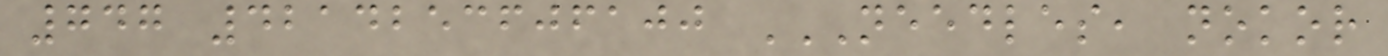747 4214253606100 NEEDLES, NOKOR
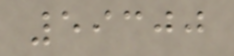59300
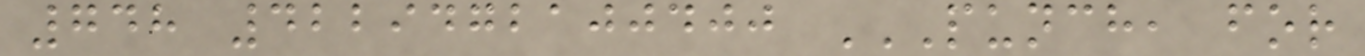748 4229472100400 PUNCH, FOR
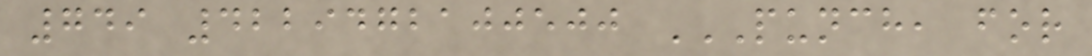749 4229472100500 PUNCH, FOR
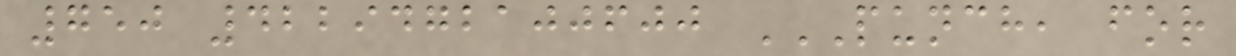750 4229472100600 PUNCH, FOR
